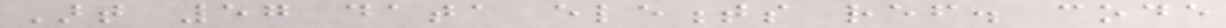Art 57 data elements ref. code
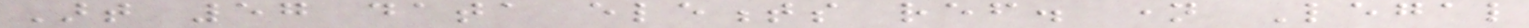Art 57 data elements ref. name Legal
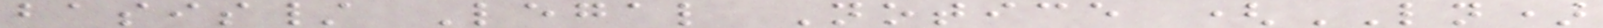basis/ Legal Notice (LN)
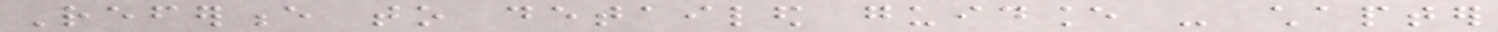Reference to detailed guidance - chapter
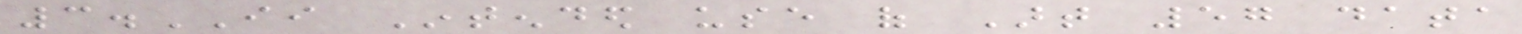3.II Intended use of Art 57 data
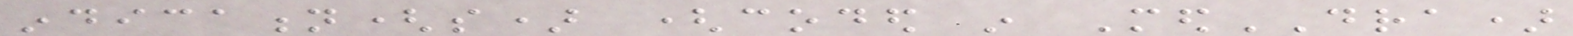indication(s) (coded in MedDRA)
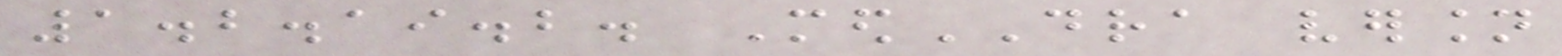1.2.19.2. MedDRA version
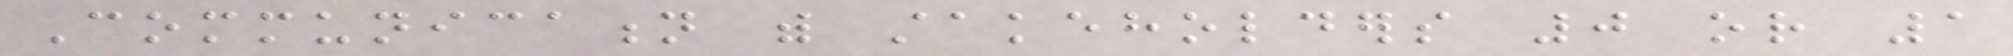Communication with stakeholders 0 or 1
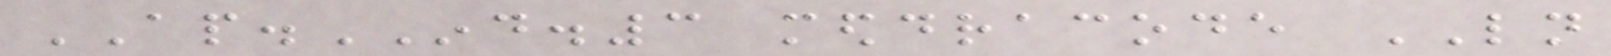AP.IND.3 meddracode LN
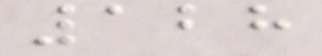128
